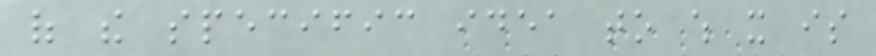of the specific idea to which it is
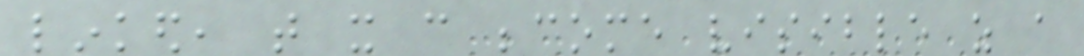linked, that it can become visible as a
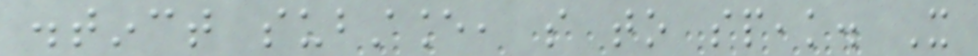distinct substance, so to speak. It
